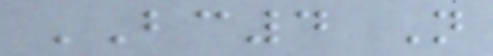BC4 Not
